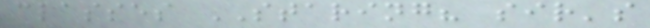classes STARING? sir's
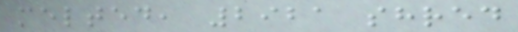melted, 2921 shred
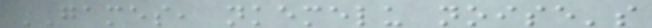GAMES, nkemelu noise's
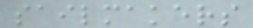sailmakers
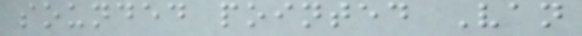sounded pointed Van
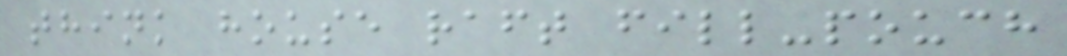think house raft fill-pouch
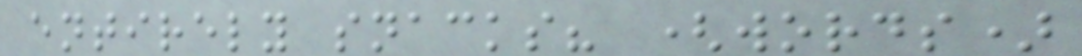entirely snacks? (words)
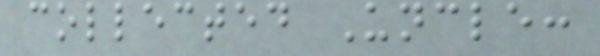collected Uncle:
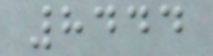8444
